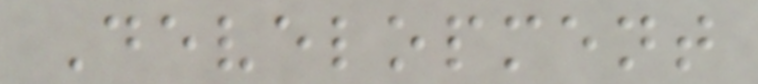Development
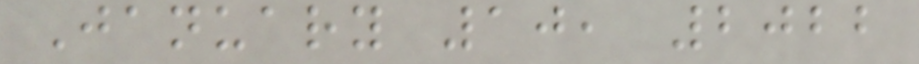January 10, 2022
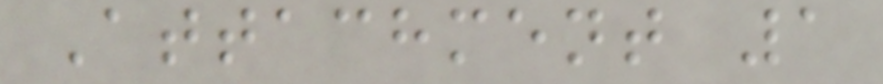Attachment 1
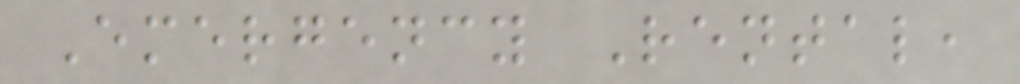Emergency Rental,
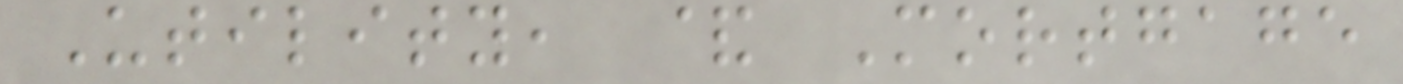Utility, & Mortgage
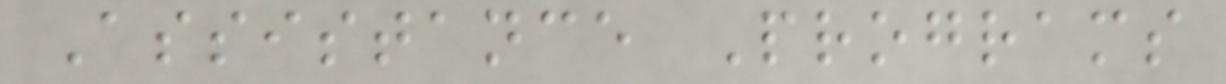Assistance Programs
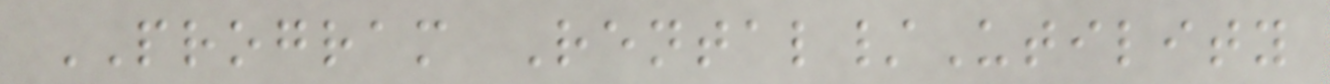PROGRAM Rental/Utility
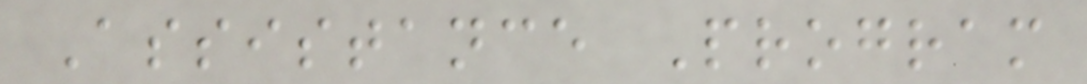Assistance Program
